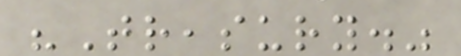"Treasury."
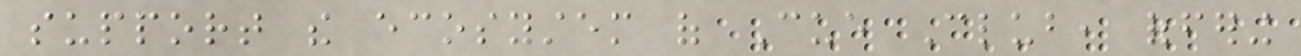support the ecosystem of Cue Club, offering
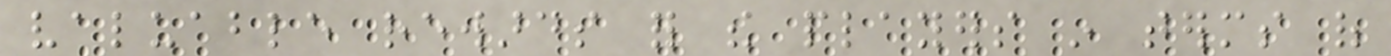valuable rewards for the players in terms of
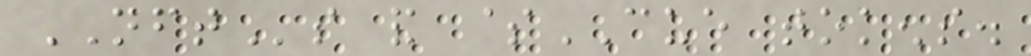NFTs and $CUE tokens.
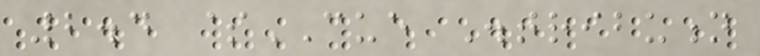2.4 $CUE Distribution
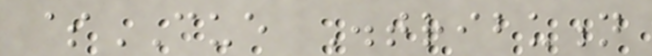$CUE Distribution
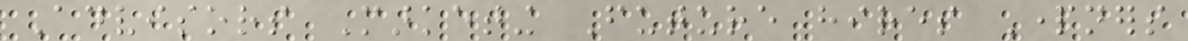Advisors Marketing Future hires Partners
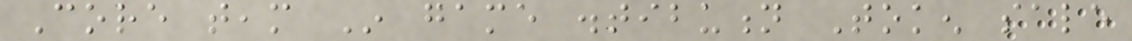Core team In game distibution Token sale
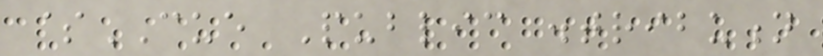$CUE Public distribution
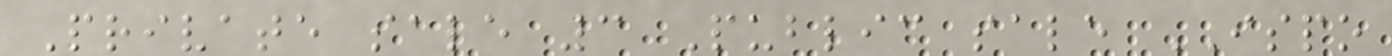Private sale 3 Public sale ISPO
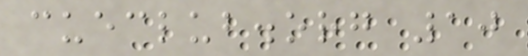cueclub.org 10
